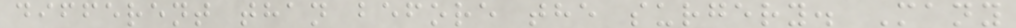different than before the surgery. Many
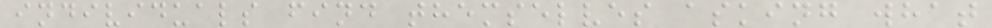individuals find themselves asking what
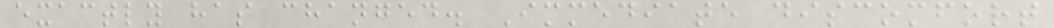exactly has changed. Immediate discomfort
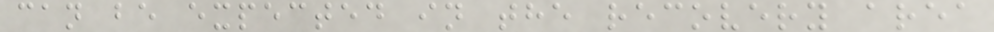can be expected in the recovery area
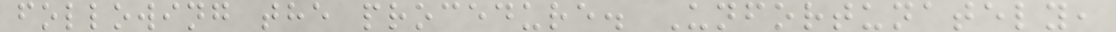following the procedure. Unfortunately,
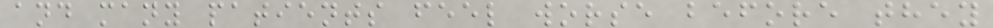and many patients feel worse before they
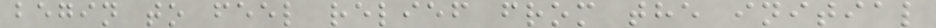begin to feel relief from the initial
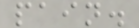pain.
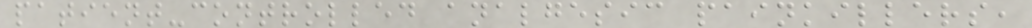patient-controlled analgesic painkillers,
